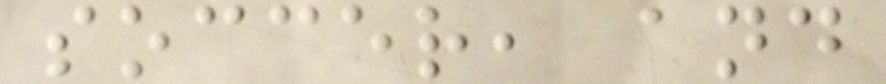soccer, and
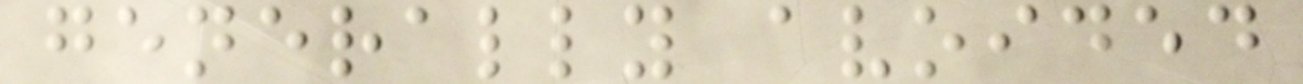generally avoided
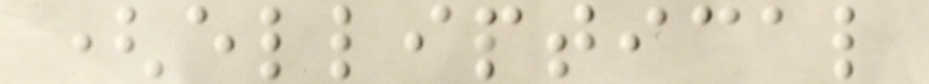(elliptical
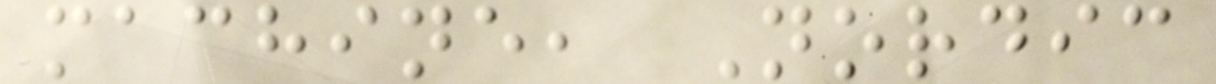machine, Nordic
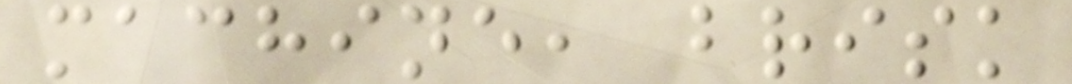machine, brisk
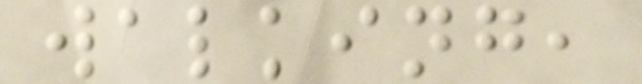walking,
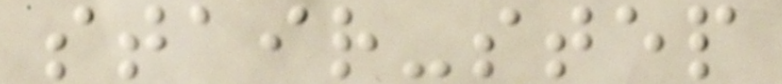stair-step
